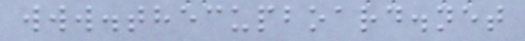www.thecupboard.net
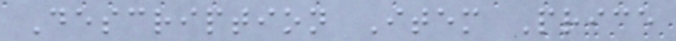Description Item Price
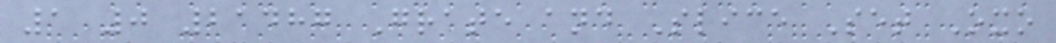1 0 21487 Grate and Slice Set Oxo
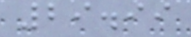29.99
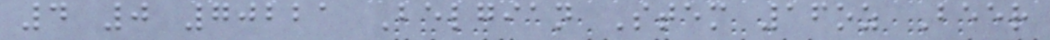4 0 70221 Belgian Stem 16oz Beer
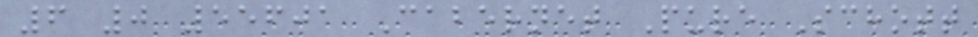6 0 55601 Cabernet Pure Schott
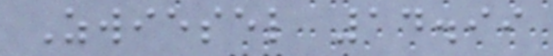Zwiesel 14.99
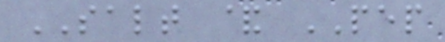SALT & PEP
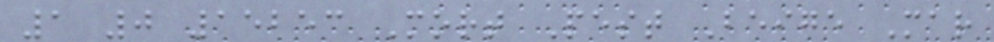1 0 15253 Mort Pest Beige Mar
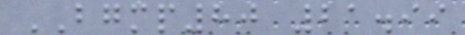BGMP80 21.99
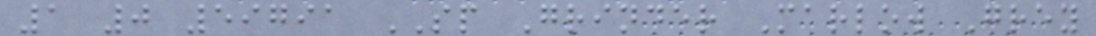1 0 59791 SP Grinder Marlow Grey
